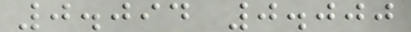0.094 0.000
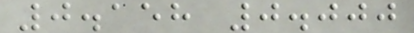0.158 0.000
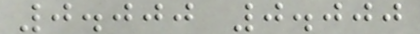0.000 0.000
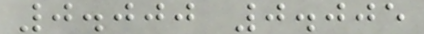0.000 0.005
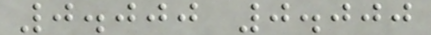0.000 0.000
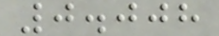0.008
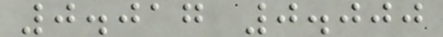0.017 0.000
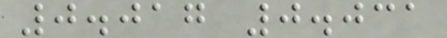0.017 0.031
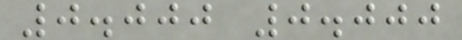0.000 0.000
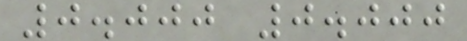0.000 0.000
